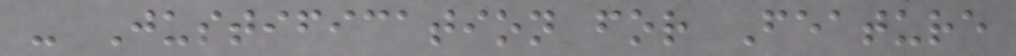- Justification for Feature
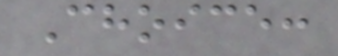Choice:
